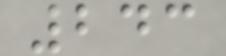243
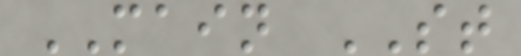MAIN ST
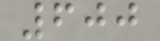600
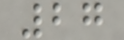27
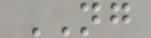NG
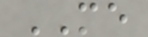ME
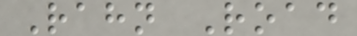Rahn Road
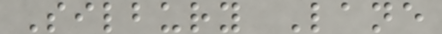Silbury Lane
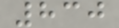830
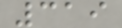319
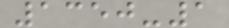1350-1
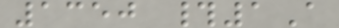1350 #1A
